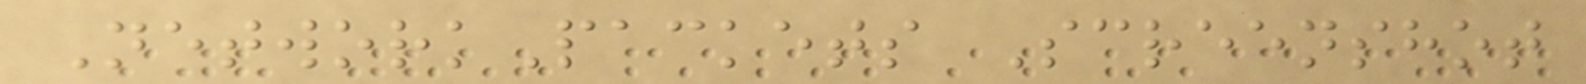NetworkPackets Screenshot
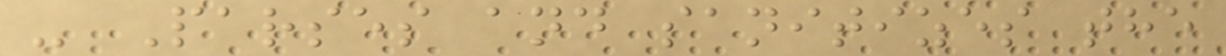- Parses and sanitizes the
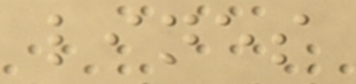lines
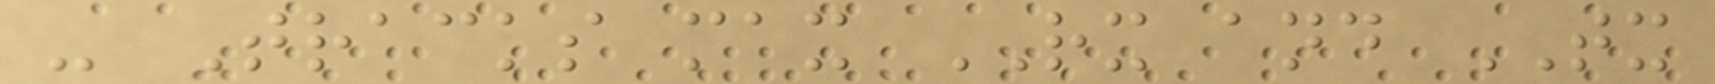- Tracks max RX and TX
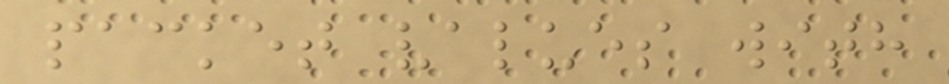packet values with
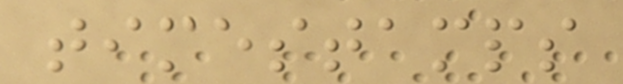timestamps
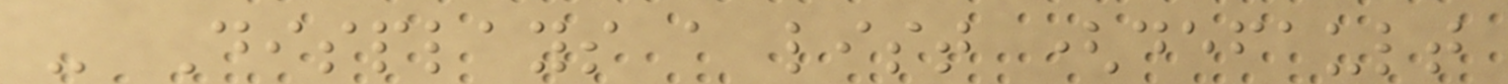- Displays a list (default
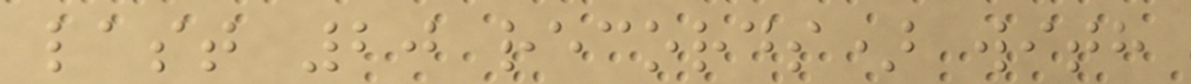last 20 records) with
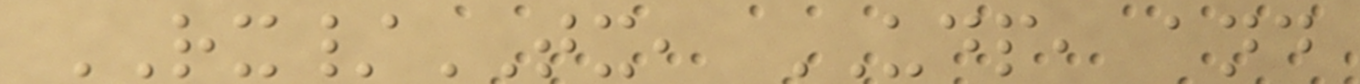RX/TX, UDP, and
